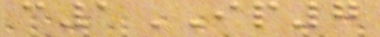c1IP7
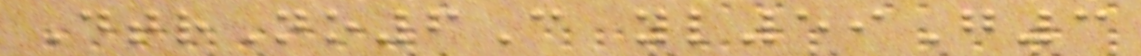DtrNo6C yl59G3
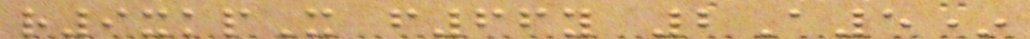r9xkpX f66y 2A5*
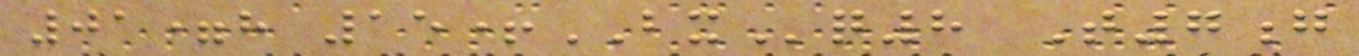01=h 15+BXq8 T7g
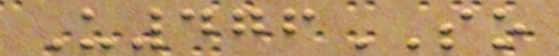U476SO
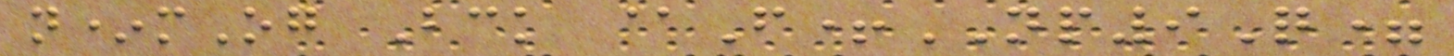n*mOg Bck @F+NP9Q=
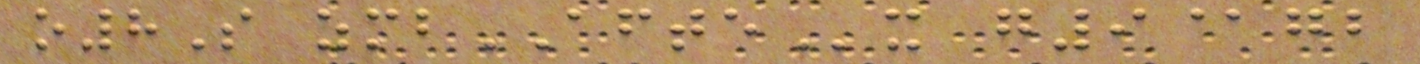o8S zmbAFTEx g9@gb
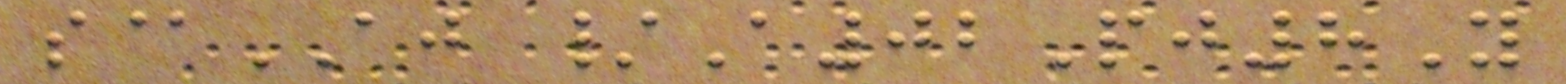s@AJ /A02Pj8Y
